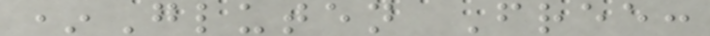*Gluten Free:
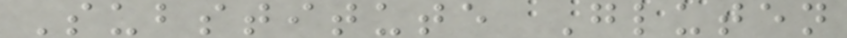Substitute Gluten
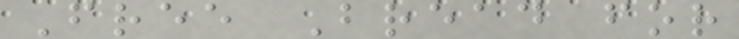Free Bread for
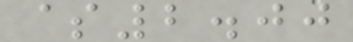$2.00
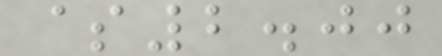$2.00
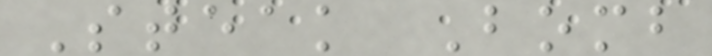Steak Bomb
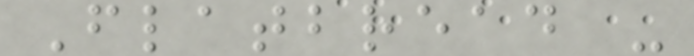Flatbread -
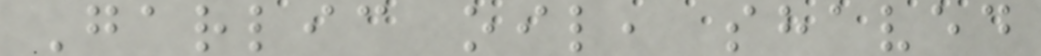Garlic oil, shaved
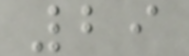29
